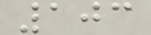103
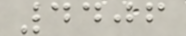4406
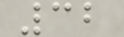32
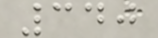340
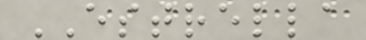ESTRELLA
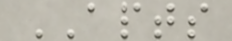APTS
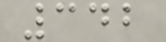342
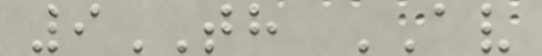9TH AV
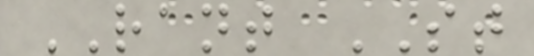RANT ST
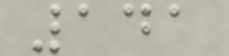141
